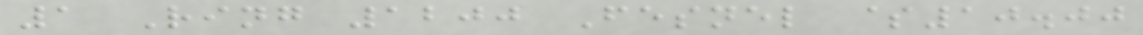1 Ring 1200 Fesnel $10.00
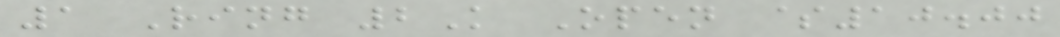1 Ring 2K Open $10.00
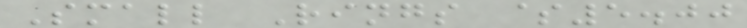Small Rings $5.00
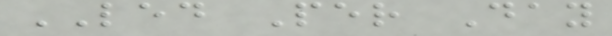LED Per Day
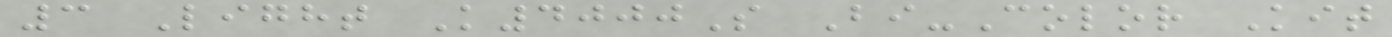3 Light K4000S Bi-Color Kit
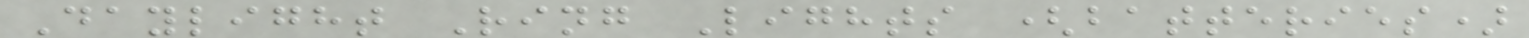Daylight Ring Lights (batteries)
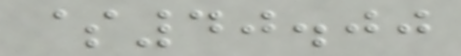$40.00
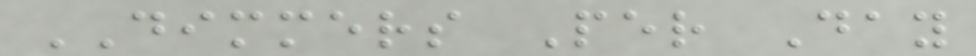DIMMERS Per Day
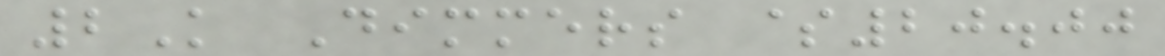2K Dimmers $20.00
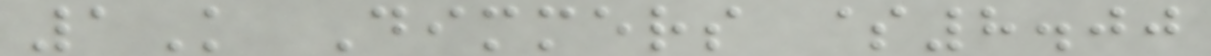1K Dimmers $8.00
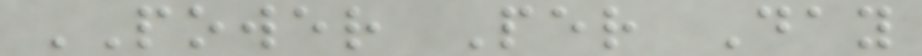POWER Per Day
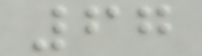67
